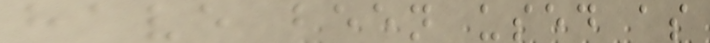have been used as
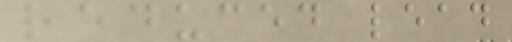reduced lead
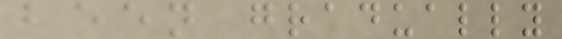been gradually
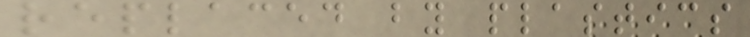replaced by plastics
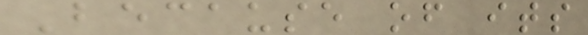Because of its
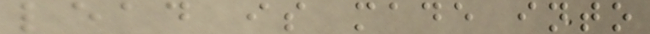lead is made into
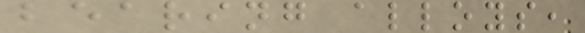bearing alloys,
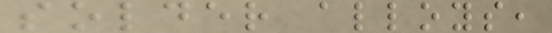solder alloys,
